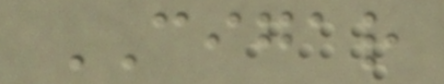CIGAR
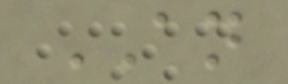AN
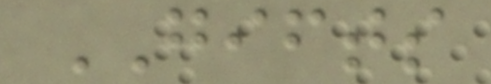GIFTS
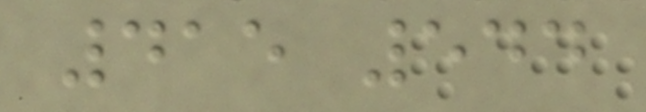415 544
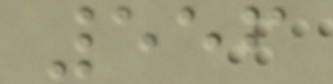556
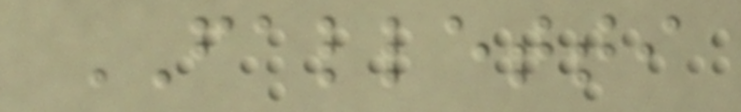FALLETTI
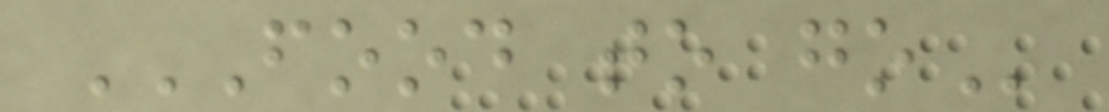FOOD TO GO
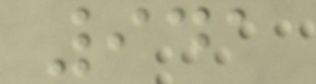941
